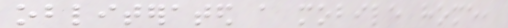obliterated a mobile home,
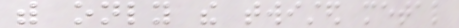with only the twisted metal
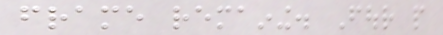frame remaining. Four people
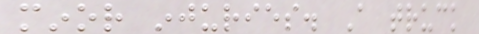minor injuries. A truck
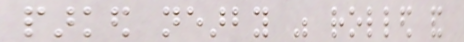parked nearby was rolled and
